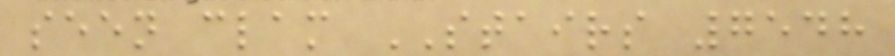seen clam STAIRS 7548
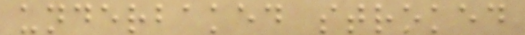underbaked stroked
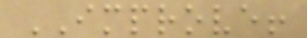IMPROVE!
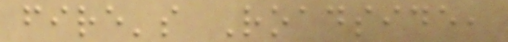fire's Roadside,
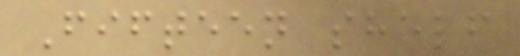Fifteen shelf
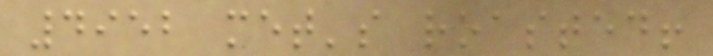4952 met's roasted!
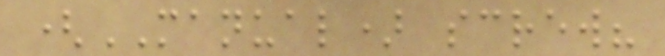(MANUAL) screw?
